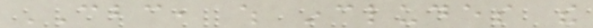CBC, which includes the
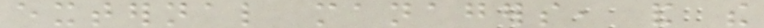external managers, and the
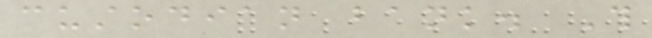custodian bank. This
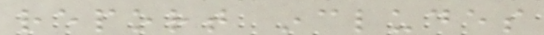report includes
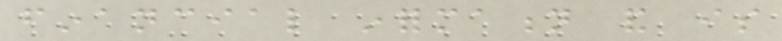financial information and is
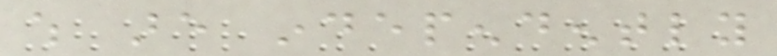which are independently
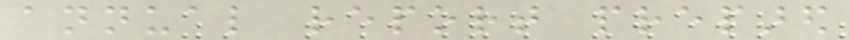annual report prepared
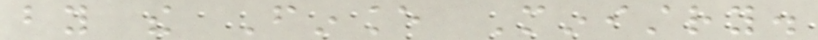by the Finance Ministry.
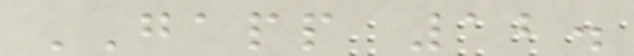GAPP 12.
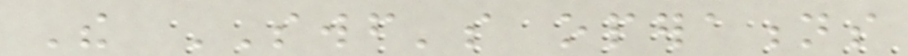The SWF's operations
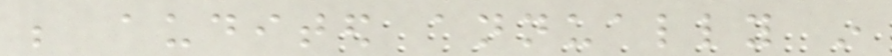be audited annually in
